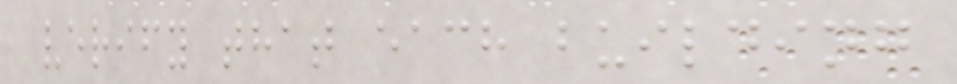verify that each building
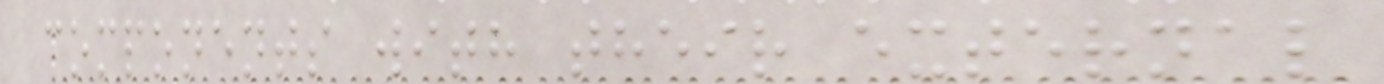components with their external
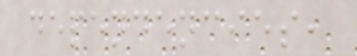dependencies,
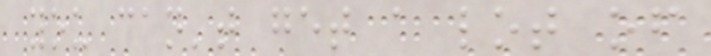you can't get a lot of
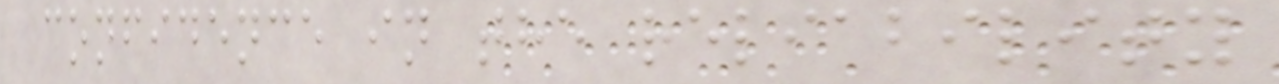confidence in the reliability
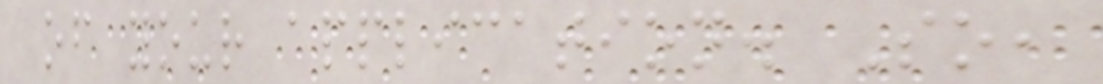of your application. So,
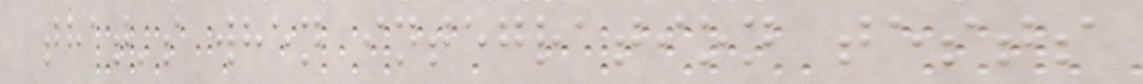that's when integration tests
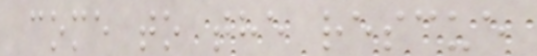come to the rescue
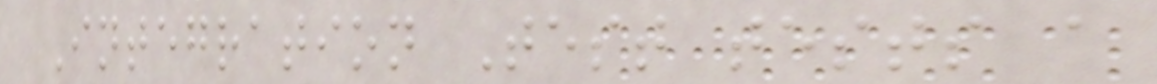Integration Test tests a
